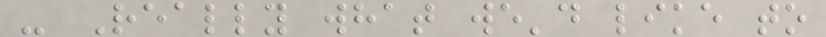- Really what we'd like to
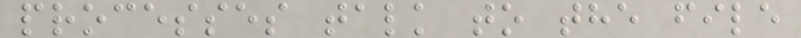processes talk to the file
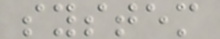system
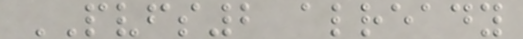PVFS2 already
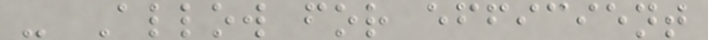- Allow for efficient
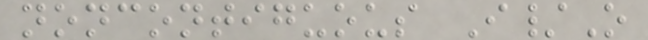noncontiguous I/O
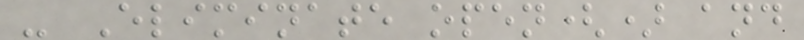- Eliminate open() and
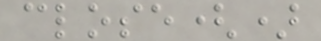close()
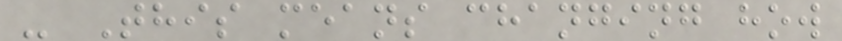- This means changing how
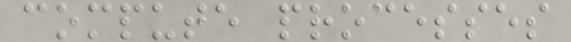compute processes
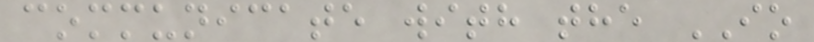communicate with the IO
